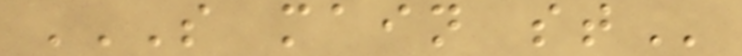S MAIN ST
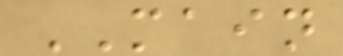MAIN
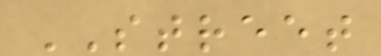STREET
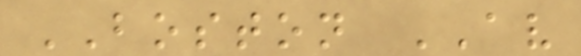BOSTON AV
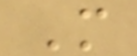M
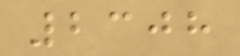2308
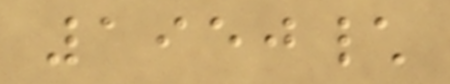1950\
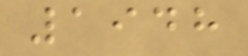1948
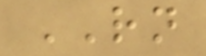RN
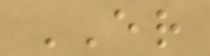ER
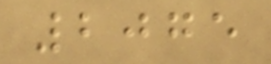2075
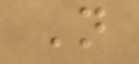N
